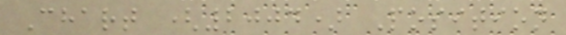Chart (2004) Position
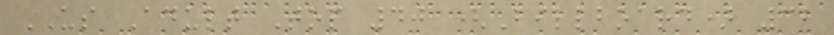US Adult Top 40 (Billboard) 32
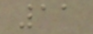11
